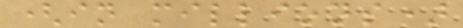(in millions)
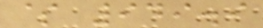$ 949.9
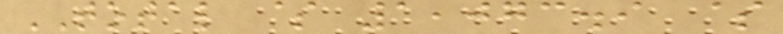TOTAL $ 1,073.9 $
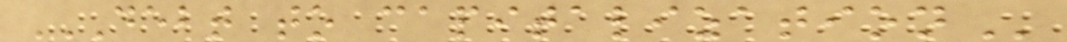DEBT TO CAPITALIZATION
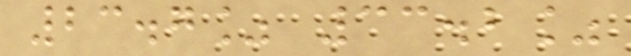23.7% 33.2%
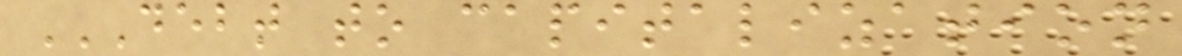DEBT TO CAPITALIZATION
